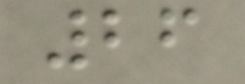26
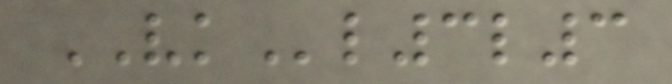VKl3l3
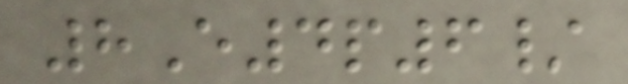8E4p6/
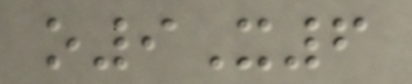o9X6
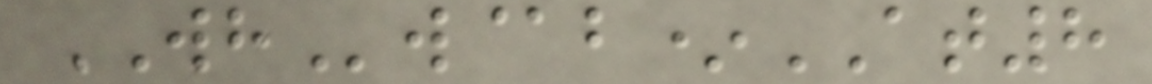WHw@b*AT8
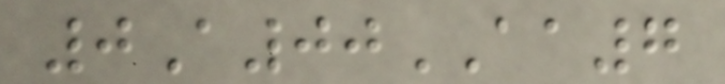0A00AA7
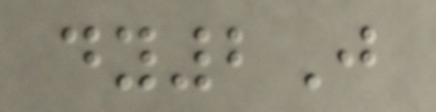dy2J
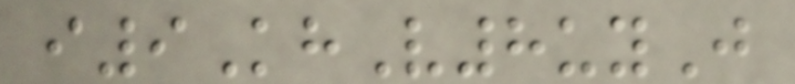i9KhV8uyJ
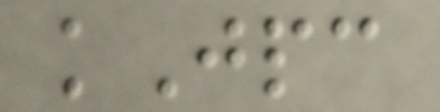kJpc
